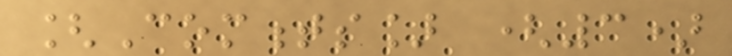[Comments] (3)
